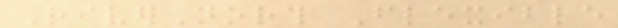RiverNorth Flexible
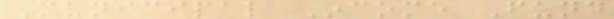Municipal Income Fund
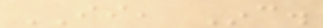II, Inc.
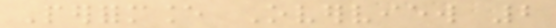Performance Overview 2
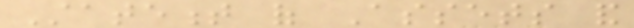Statement of Assets and
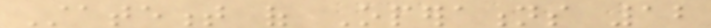Statement of Operations 12
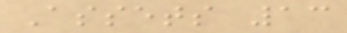Assets 13
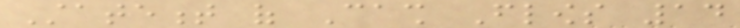Statement of Cash Flows 14
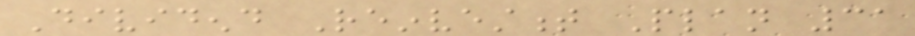Dividend Reinvestment Plan 31
